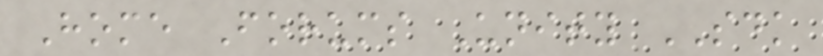Home Forums Unity SDK
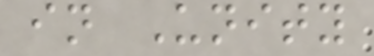in Unity
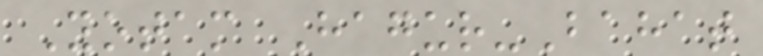Yotam Hagur-Bahat
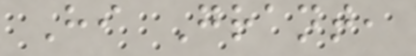Hi Grant,
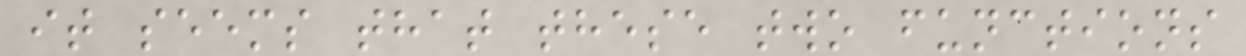it seems that these two functions
